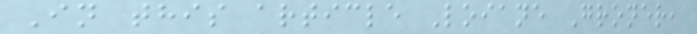In this article Loiane Groner,
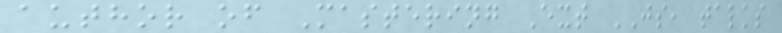author of Mastering Ext JS, talks
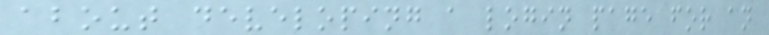about developing a login page for an
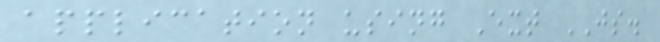application using Ext JS.
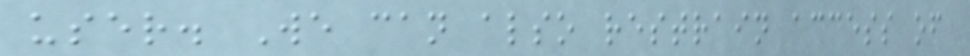user. We can also restrain access of
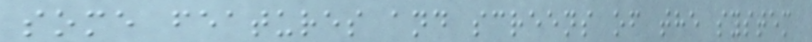some features and screens of the system
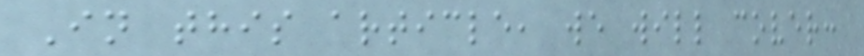In this article, we will cover:
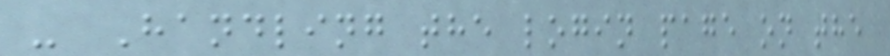- Handling the login page on the
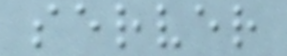server
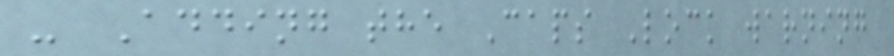- Adding the Caps Lock warning
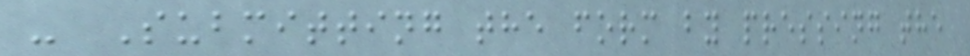- Submitting the form by pressing the
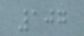107
